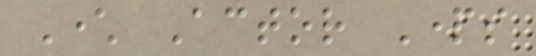Character Actor Parts
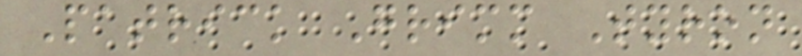Patrick Grimm Tyron
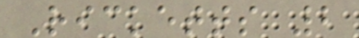Ricketts 2
